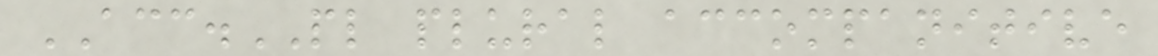ACC.PL plural accompanitive
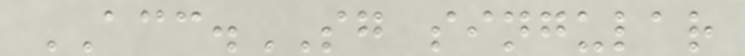ACC.SG singular
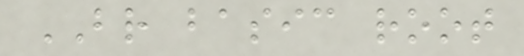BR basic root
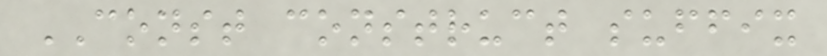CONST construct suffix
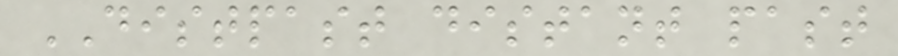DISTPAST distant past
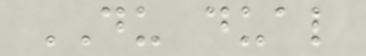DU dual
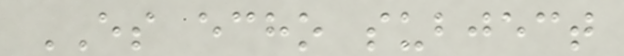ES echo subject
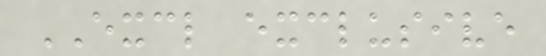EXCL exclusive
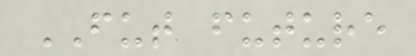FUT future
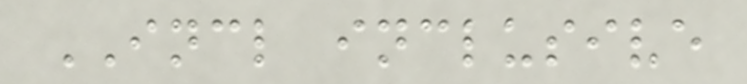INCL inclusive
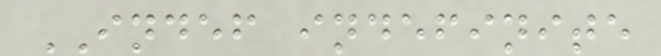INDEF indefinite
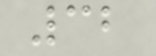32
